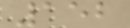152
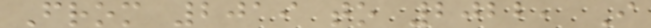From 2019 to 2022, I
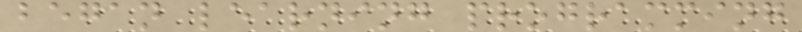began learning programming
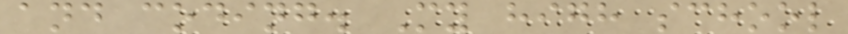and coding. My high school
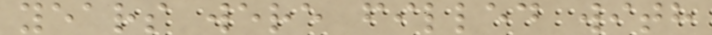years were filled with
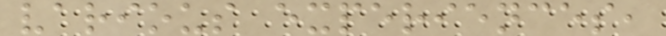various experiences,
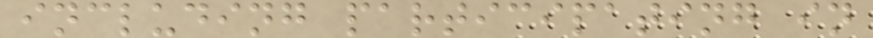including participating in
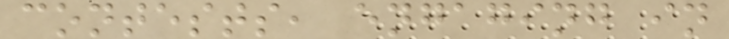contests, engaging in
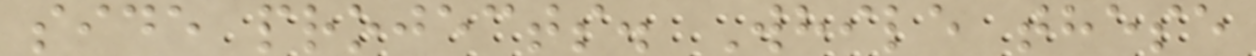side projects. While these
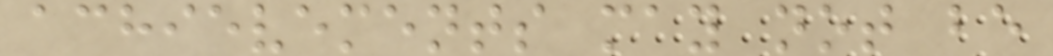achievements may not be
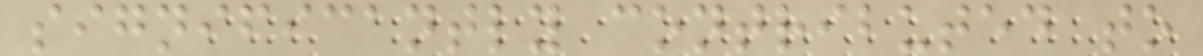significantly contributed to
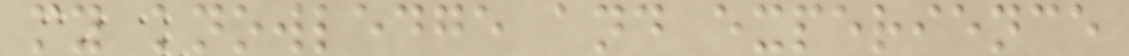my knowledge and experience
